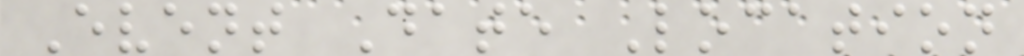Event Date Location
